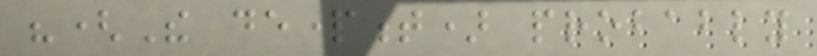"(The department) probably
